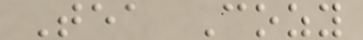Tea Cozy
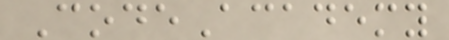CodeAcademy
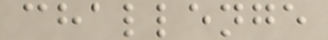challenge
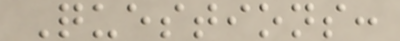Questions:
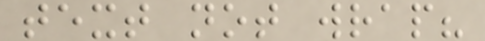text not wrap?
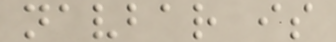navbar is
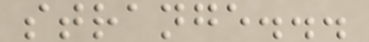strange...
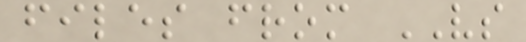files from VS
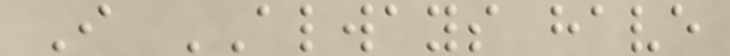I ALWAYS have
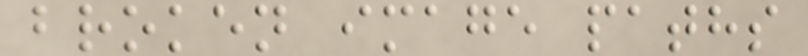broken image paths
